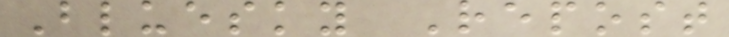Bluesky Repost
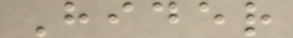Hider
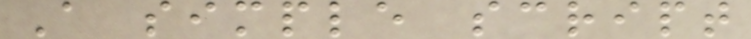A simple script
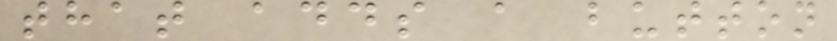that adds a button
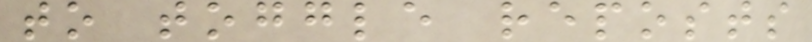to toggle reposts
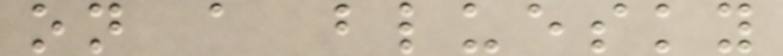on a bluesky
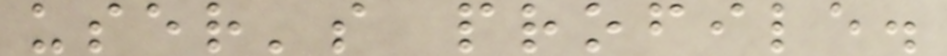user's profile.
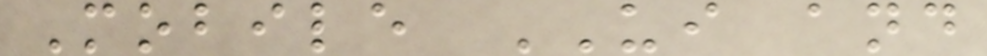Mobile UI and
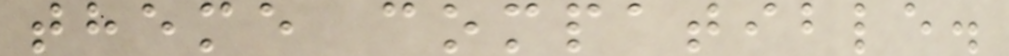theme compatible.
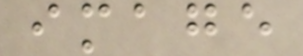image
